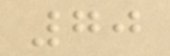70
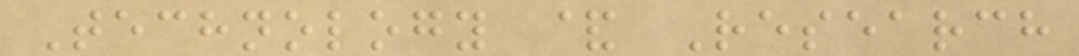Technology & Research
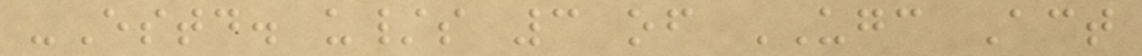-Estd. u/s 3 of UGC Act
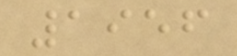1956
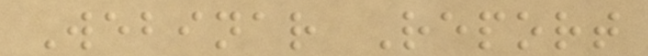Webinar Report
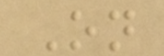On
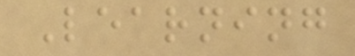Learning
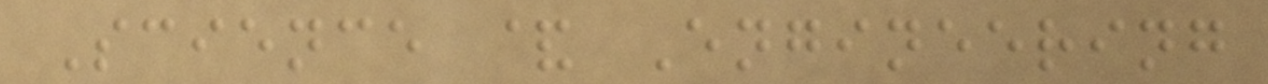Science & Engineering
